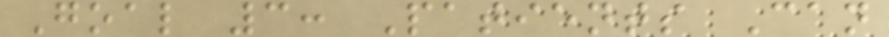Goal 3: Patients Can
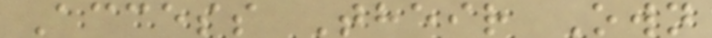Access Their Own
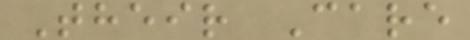Their Care
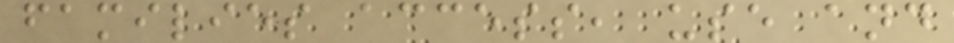families access, use and
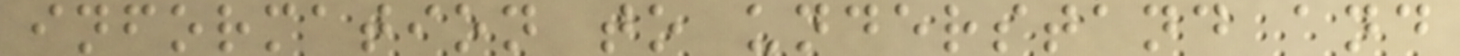information to understand and
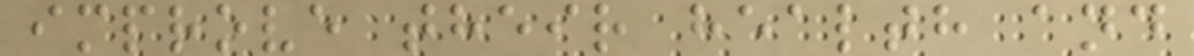improve their health and
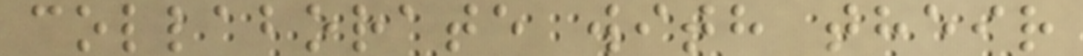collaborate with their
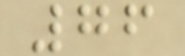76
